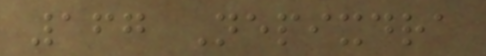167 Nepixdra
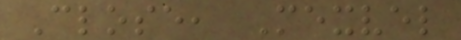Close, Mexvel
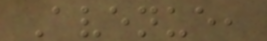Avenue,
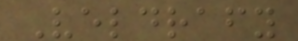Veldrafy
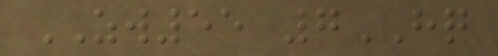ZW55 7HQ
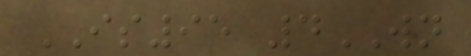IS95 4WN
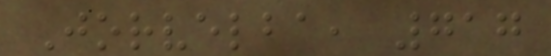Jorvelba, 717
